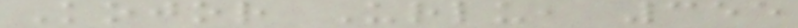Kojor Urlu, 355
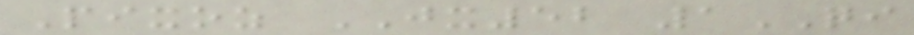Pixoz JX52 1QI
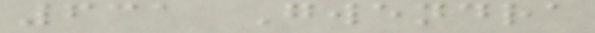631 Gwendra
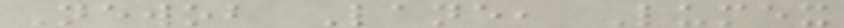Newob Lane, Lumex
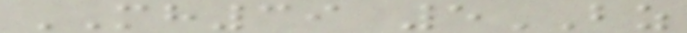MH39 5BZ
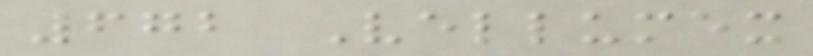672 Vellumex
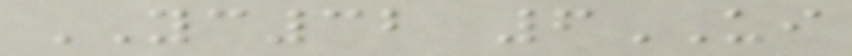YC32 6UI
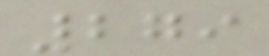279
